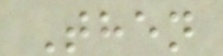Then
